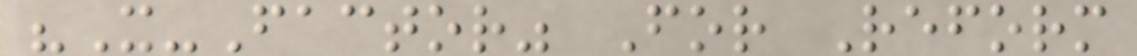"X-Factor" For Reform
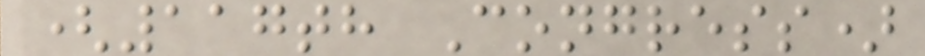(117th Congress)
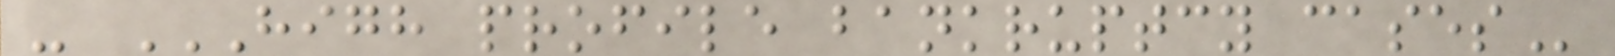- HIGH PROFILE BANKRUPTCY CASES
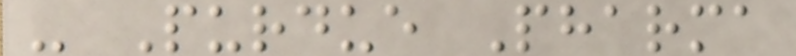- Purdue Pharma
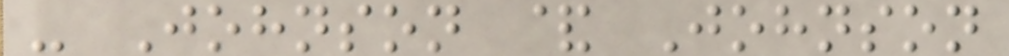- Johnson & Johnson
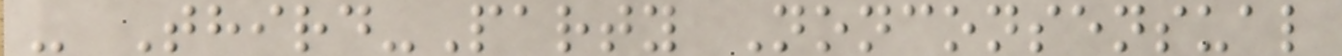- Third-Party Nonconsensual
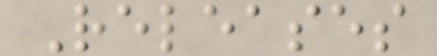Releases
